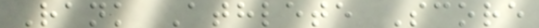Rank Athlete Score
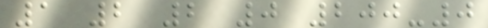1 2 2 0 200-0
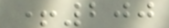+200
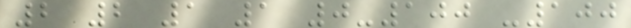2 2 1 1 0-100 -100
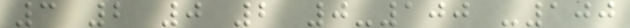3 2 0 2 0-100 -100
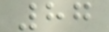87
